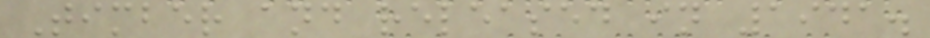Timber and released in 1941.
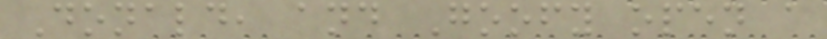Donald, and Goofy open a
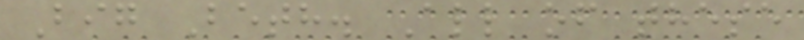Big Beth. All of these
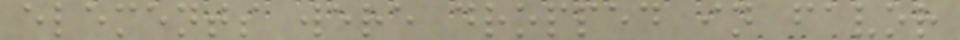elements were dropped in favor
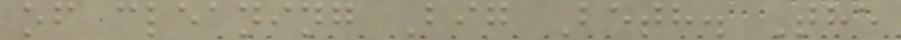of cleaning Big Beth. The
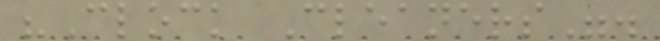"Clock Cleaners".
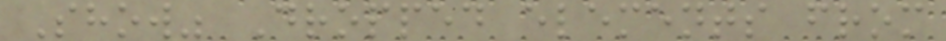Show" Dropped elements from
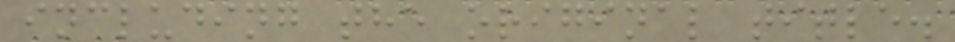including the original title.
